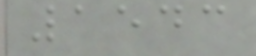1543
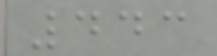443
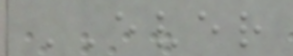EVER
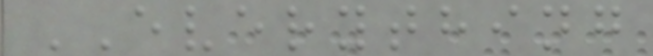EVERYTHING
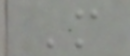M
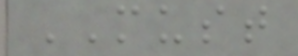MUST
